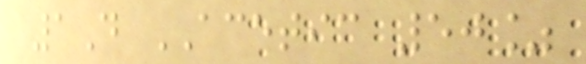1D ACETIC 50%
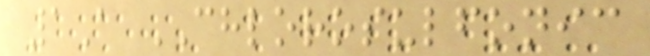1A CHLOROSULFONIC
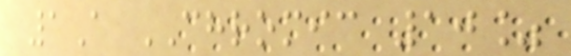1A CHROMIC 10%
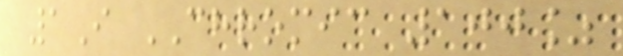1I CHROMIC 100%
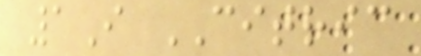1I CITRIC
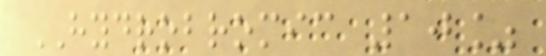HYDROBROMIC 10%
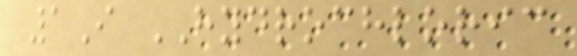1I HYDROCHLORIC
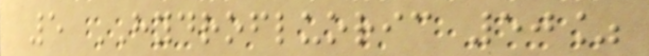5 HYDROFLUORIC 50%
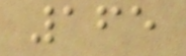165
